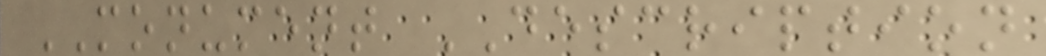MONUMENT DESCRIPTION
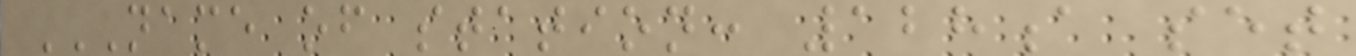NAME OF STATION: 128A SET
